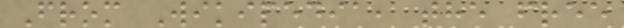From Wikipedia, the free
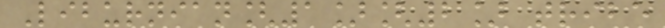Liburnian[1][2] tribe
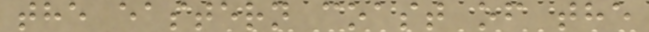the eastern coast of the
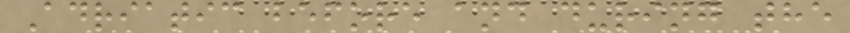Adriatic before and during the
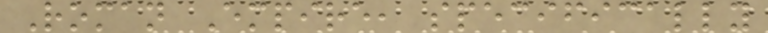Roman Empire, specifically
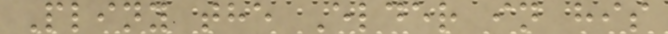Pliny the Elder in his
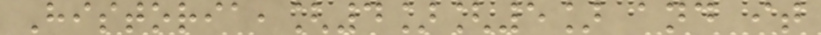Historia,[4][5] and it
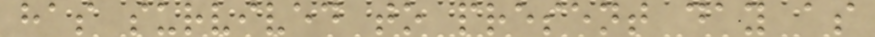has survived to present day as
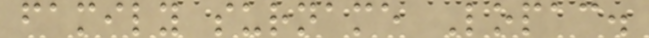family surname Lopac.
